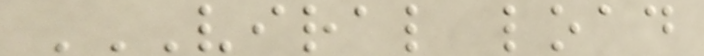VIRAL LOAD
